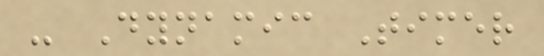- Dynamic Timer
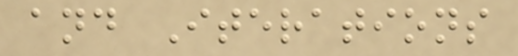and Iterations
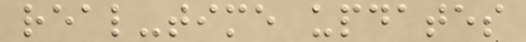real-time updates
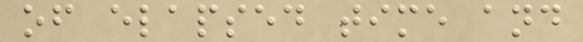of elapsed time and
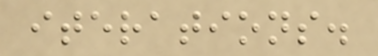iterations.
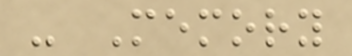- Memory
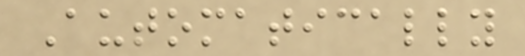Automatically
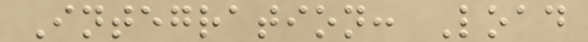Integration: Load
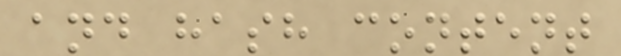and hash content
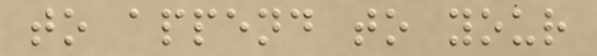to append to your
